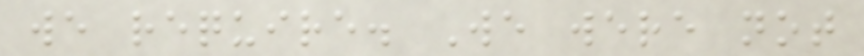we require. We were not
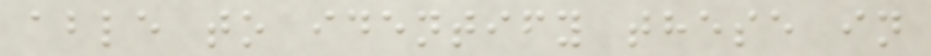able to identify these in
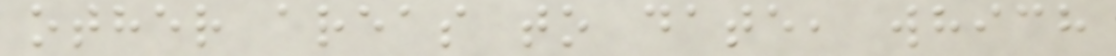other areas to date, which
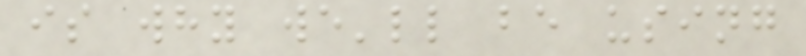is why we'll be using
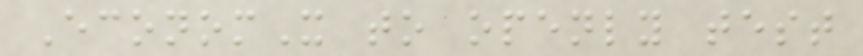EconomX to openly test
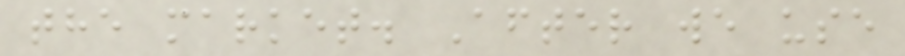the market. After we use
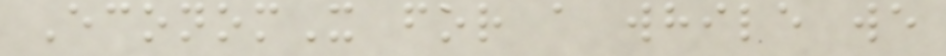EconomX for a while we
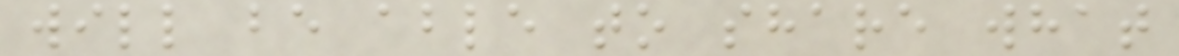will be able to share what
